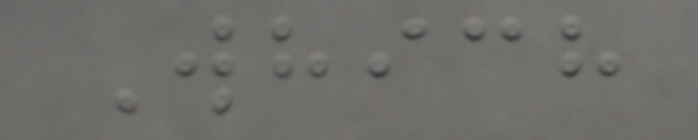Which
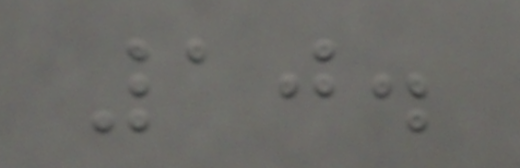10.
